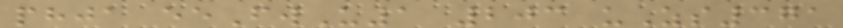phja eeFwU1 203 uZs371
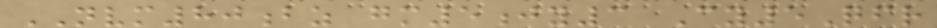NVM80bz gm5jy3 Cy5Qfr
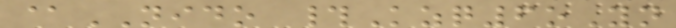@NIDO #Kzq6oYn
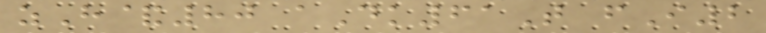zH&80 aDk61T fI2
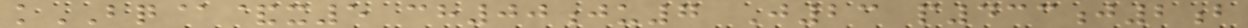kBQ@&x5 ch00ju7 J23 p433j2b
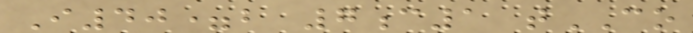I40=b 7c1 tCO
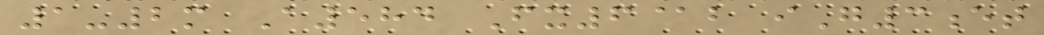1-2m A584 Fx6@b iG3et
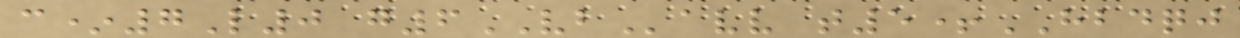c*7L0 g6VBavv t5+HBDQJ
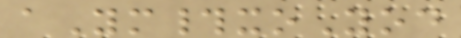aYm#xoYod
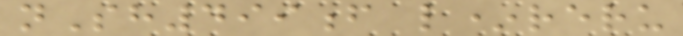nSh499f l*reru
